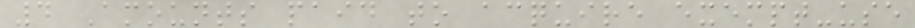4 Amounts paid to acquire exempt-use
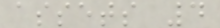assets 4
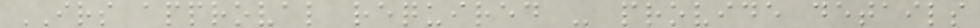IRS approval required - provide details
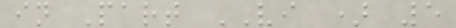in Part VI ) 5
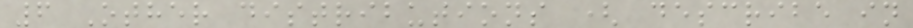6 Other distributions ( describe in
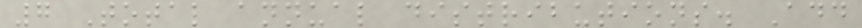7 Total annual distributions. Add
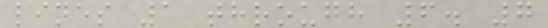lines 1 through 6. 7
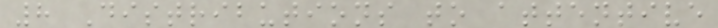8 Distributions to attentive
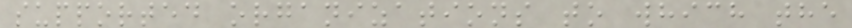supported organizations to which the
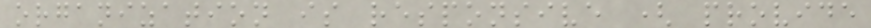organization is responsive ( provide
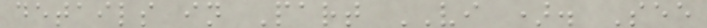details in Part VI ). See
